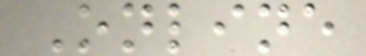Online
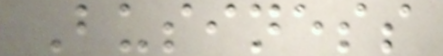Business
